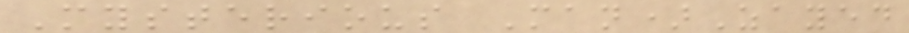Mysterious Man)Zayed
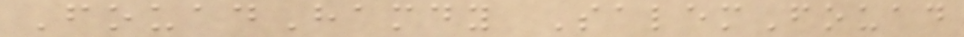FouadHamdy SalemFouad
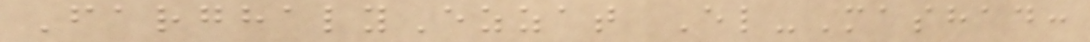FarghalyEzzat El-Mashad:
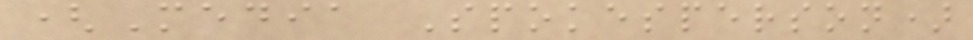(Media Spokesperson)
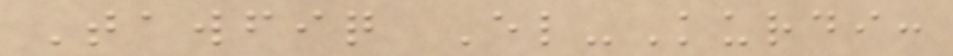Tawfiq El-Kurdi:
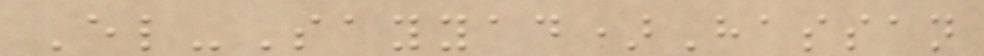El-Sayyad)Hassan
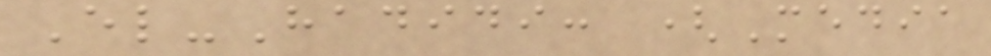El-Hadidi: (Media
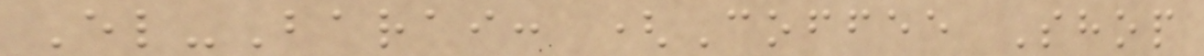El-Barai: (Coffee Shop
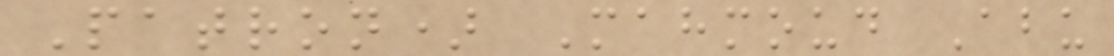Patron) Mahmoud Abu
